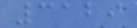3129
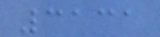3131
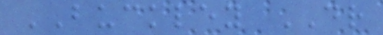BUCKLEY DR
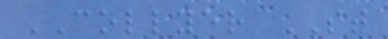COLLYER ST
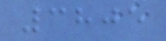3805
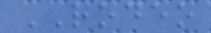RODEO
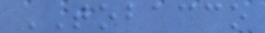TOBACCO
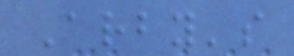Arby's
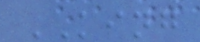KING
